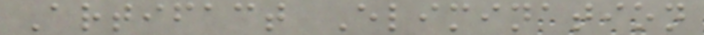Artifact Elimination
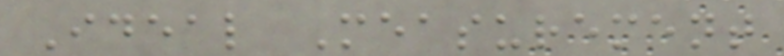Ideal Measurement
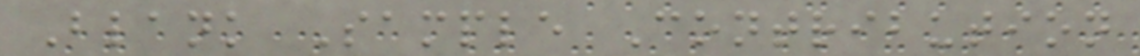Blank Sample Contribution
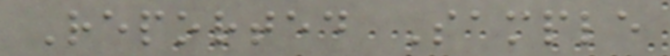Reported Sample
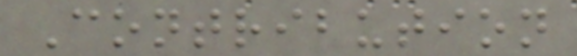Contribution
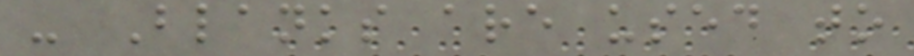- Blanks are used to
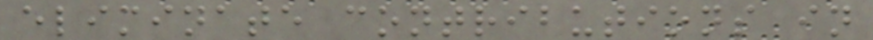eliminate contributions in
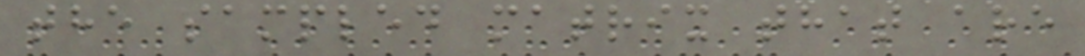the sampled matrix that are
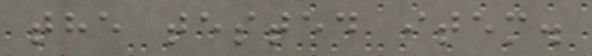the tested item.
